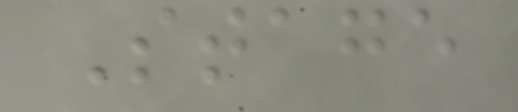Stage
